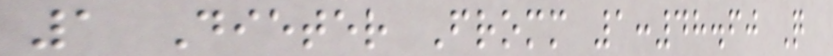1 Dieter Fromm 1:48.60 Q
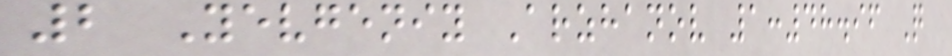2 Yevgeniy Arzhanov 1:48.96 Q
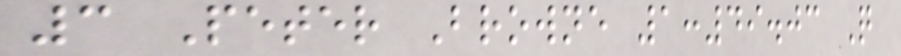3 Peter Browne 1:49.03 Q
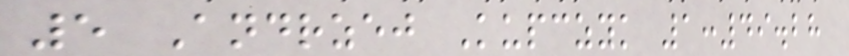5 Andrzej Kupczyk 1:49.28
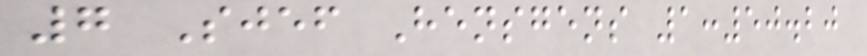7 Sjef Hensgens 1:50.20
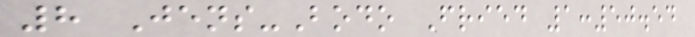8 Jens-Bodo Fried 1:50.54
